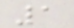1
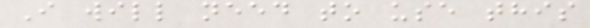I will need to use this
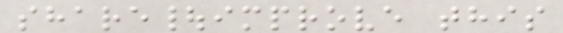share|improve this
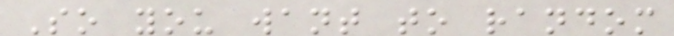So you want to random
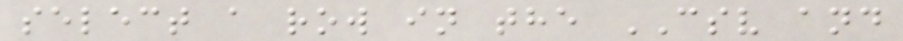select a row in the CSV and
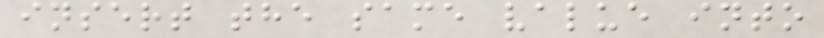insert the same value into
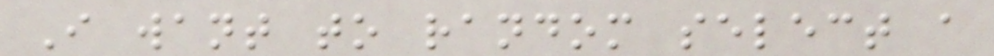I want to random select a
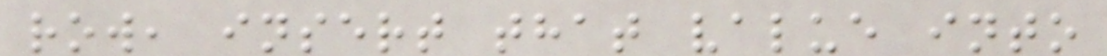row, insert that value into
